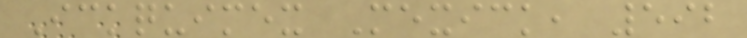Ickquimex Mexick, 592
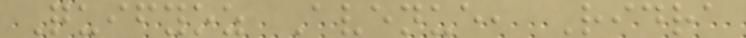Quifyoz Avenue, Ridra
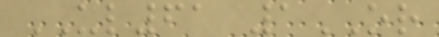UL61 1OR
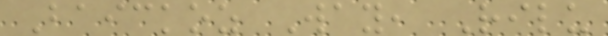Baickoz Way, Rilu
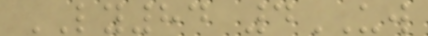LY84 4UW
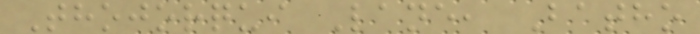Thojorqui Lane, Batho
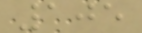105
